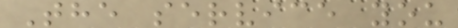The service you
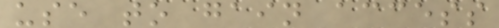use to gain access
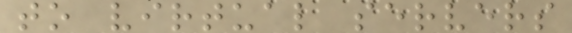to virtual servers
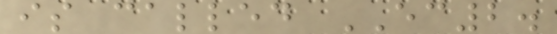is called EC2.
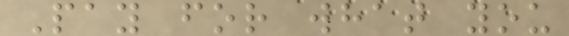Pay for what you
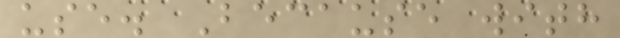use. Because with
